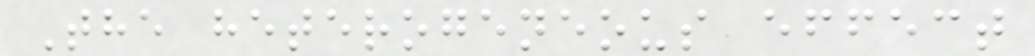The heterogeneous effect
